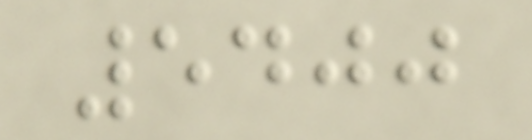5400
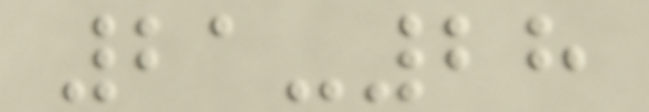21-28
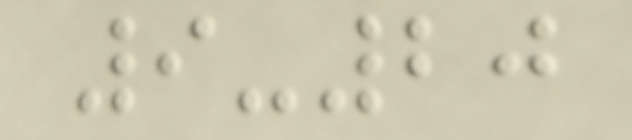9-20
